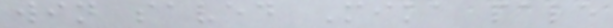win saved Mika pale
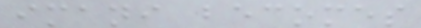imani becomes
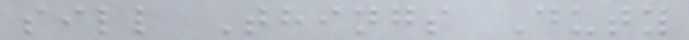sill Things Duty
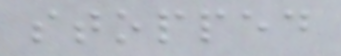stopped
